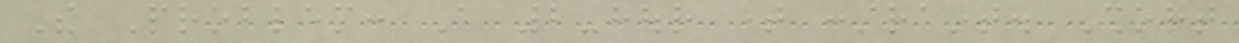The Problem: A 2-hour time constraint. Short
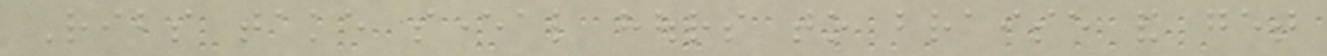Ribs take several hours to braise and get
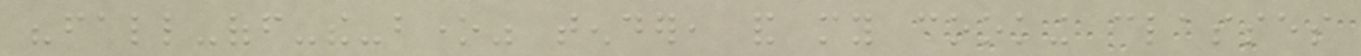"fall-off-the-bone" tender, and my cooking classes
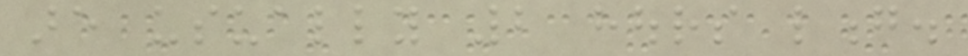are usually 2 hours long.
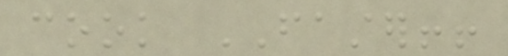cook FASTER!!
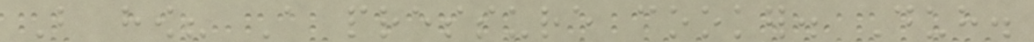But how? A pressure cooker. Duh.
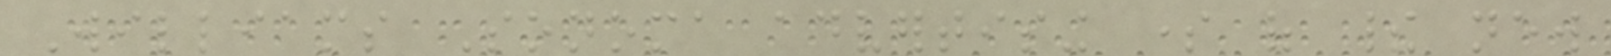Williams Sonoma advertising some of their new
